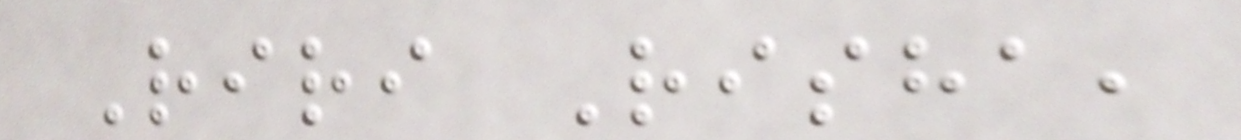Riri Risha,
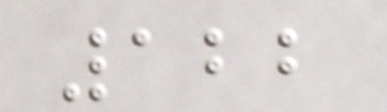122
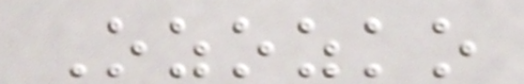Ozozko
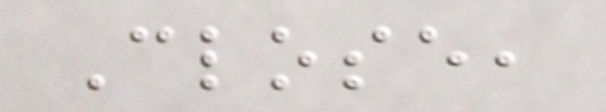Close,
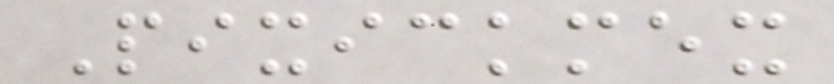Pixickmex
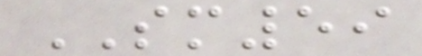SM59
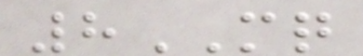8MQ
